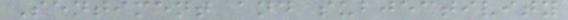Sentiment and subjectivity
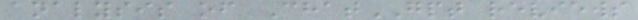analysis of ChatGPT reviews
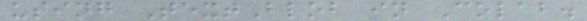using TextBlob in Colab.
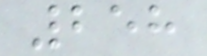258
